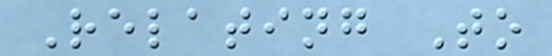Relating To
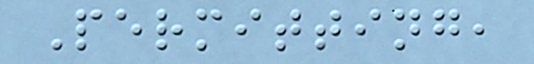Permitting,
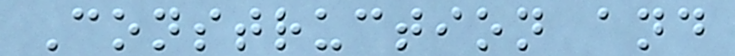Construction and
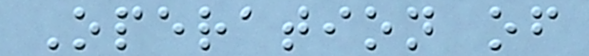Operation of
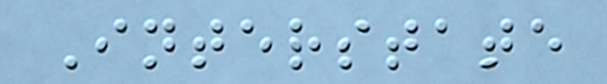Interstate
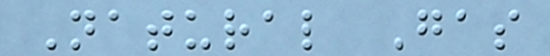Natural Gas
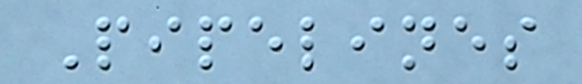Pipelines
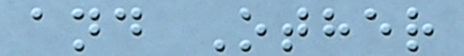and Other
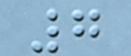7
